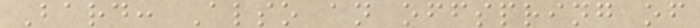Bard: Also an offspring of
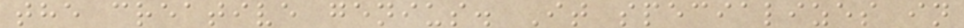the creative genius. It specializes in
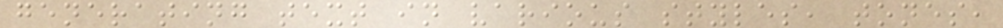generating text in various styles, tones,
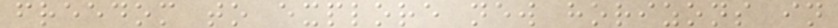freedom to explore new horizons in
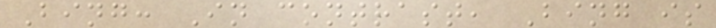Bing: In contrast, Bing is
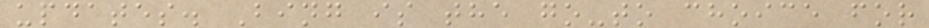updates. Bing is the go-to choice for
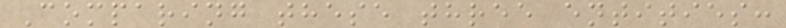Comparing these three entities:
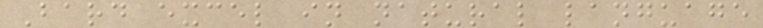Bard excel in natural language
